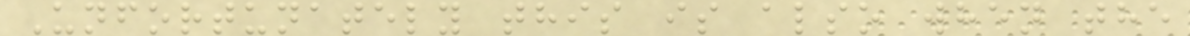Unfortunately this is also when the
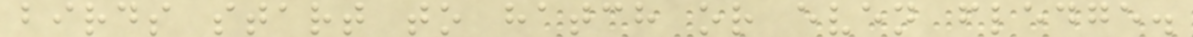birds start to hatch or even fledge.
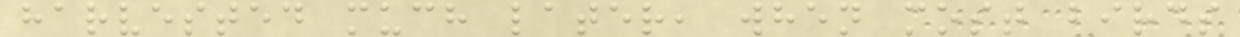harvested much later, when most birds
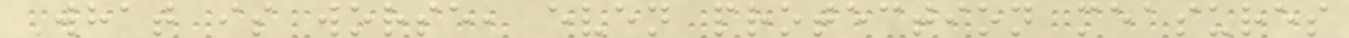What is worse, even protection measures
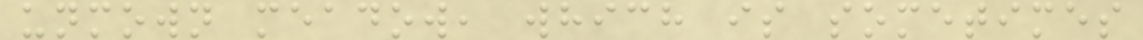unmown meadow, which is sometimes
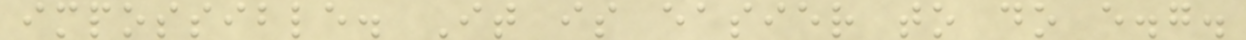impossible. It is easier to do e.g.
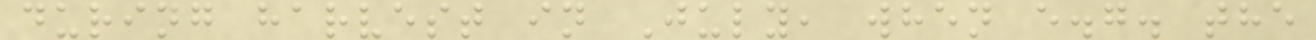during harvest in July, when e.g. the
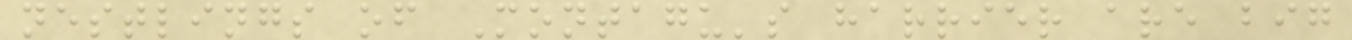nestlings of Montagu's harrier are big
